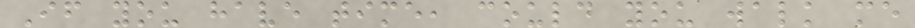If you have time, could you walk me
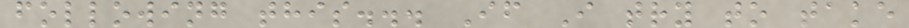following this... If I try to take
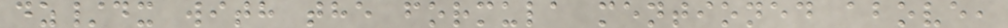dz/dx with the formula mentioned above,
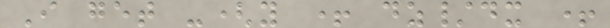I get -(y + dz/dx +
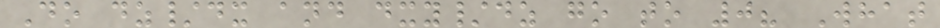Do dz/dx and dxy/dz go to 0? What
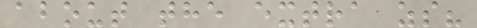about the extra zs?
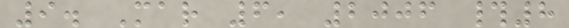9. Mar 6, 2006 #8
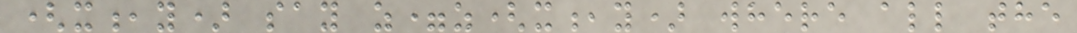(x,y) say z=z(x,y) where all the
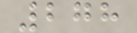278
